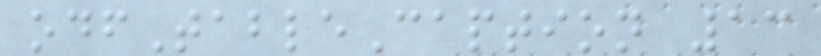odfTableCaption 13
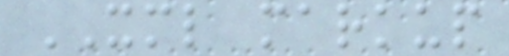XML markup
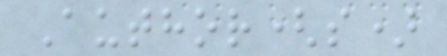Author(s)
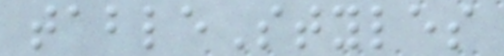tableStyles
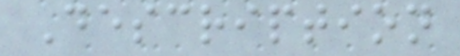Description
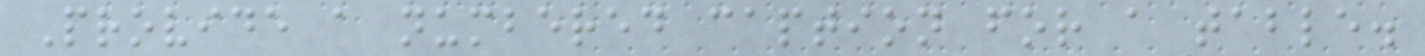Provide a numbered caption for a table.
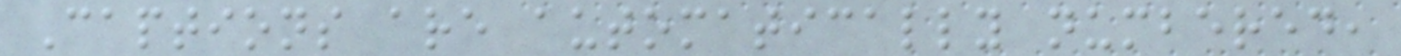Captions are automatically numbered,
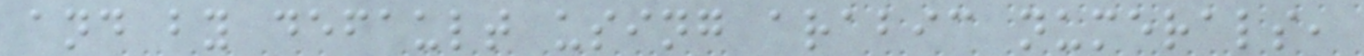and by default using arabic numerals,
